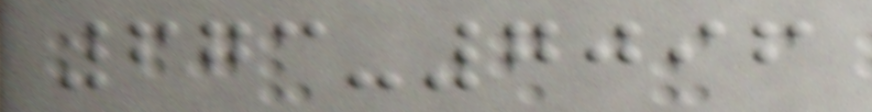673-7096
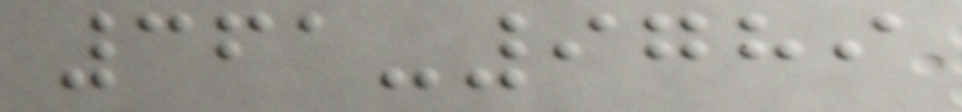361-9789
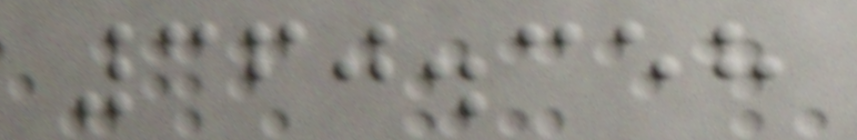360.358
